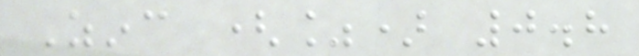Zinc (%) 0.8
